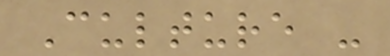Culture -
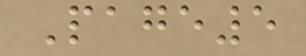Page5
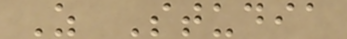Z Studia
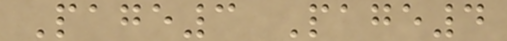Page3 Page4
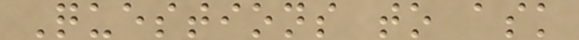Questions to ask
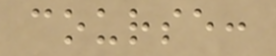course:
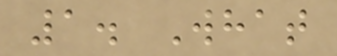1. What
